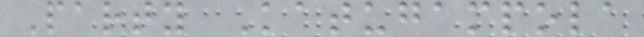Party Katugampola
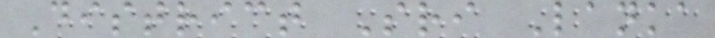District Sri Lanka
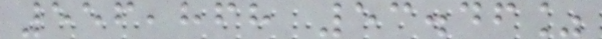556,868 53.46%
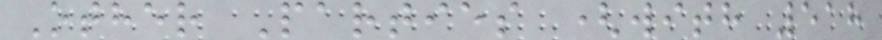Other Parties (with 518
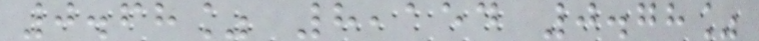0.68% 8,154 0.78%
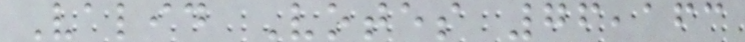Valid Votes 76,163
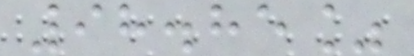98.85%
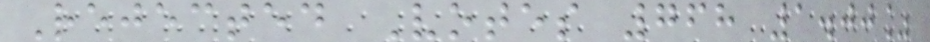Rejected Votes 768 1.00%
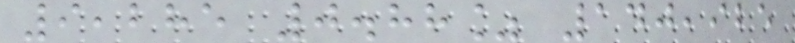9,285 0.88% 140,925
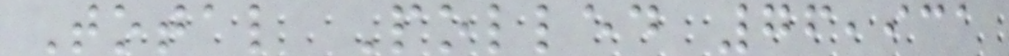Total Polled 76,931
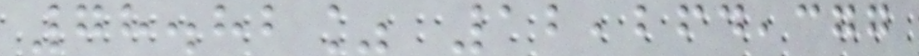78.82% 12,264,377
